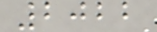2022
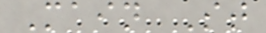Main St
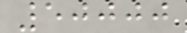50000
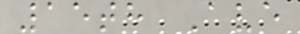15th Ave
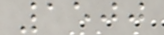1500
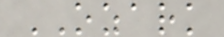OZARK
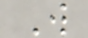W
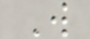W
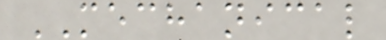MECHANICAL
